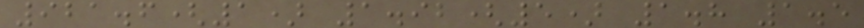921.6(1) 1.92(5) 1.8 1.5
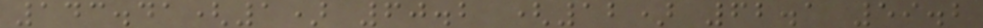143.41(1) 60.2 (12) 62.1 59.2
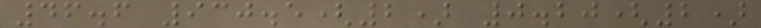46.6 930.5(2) 0.20(2)
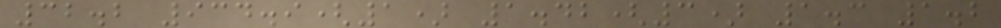32.2 934.9(1) 1.42(3) 1.3 1.2
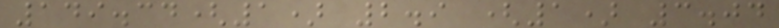149.34(1) 2.9 (1) 3.04
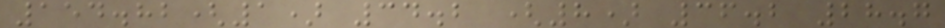154.82(1) 34.2 (8) 36.2 28.7
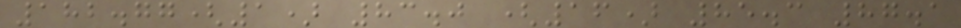182.77(1) 83.0 (16) 85.3 87.1
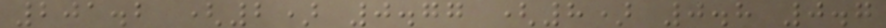201.2 (2) 0.77 (8) 0.8 0.7
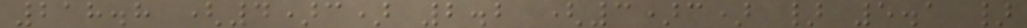218.8 (4)c) 2.2 (3)c) } 5.1 }
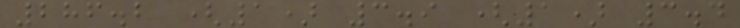286.2 (1) 3.9 (1) 3.4
